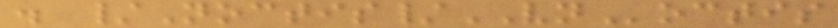. /Noctis/VNoctis
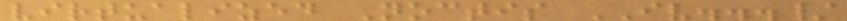virtualized Noctis IV.../
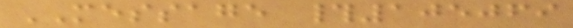MESSAGE #105069
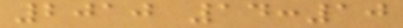2010 14:10
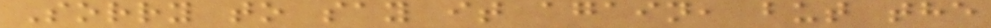Sorry to say it again, but the
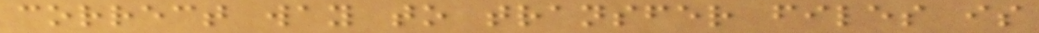correct way to transfer files is
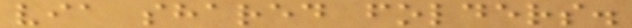via shared folders.
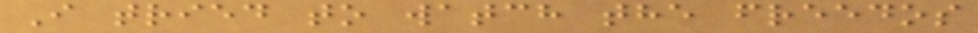I tried to watch the freedos
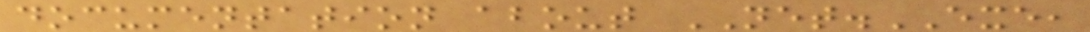documentation about NET.EXE,
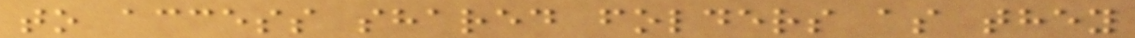to access shared folders as they
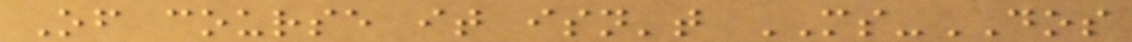Of course it isn't MS-DOS
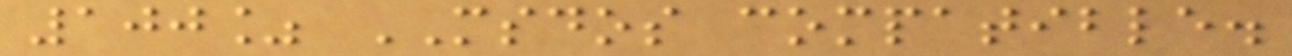100% MSDOS compatible.
